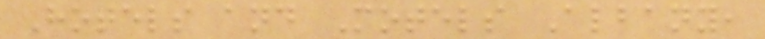Hotels and Motels Albany,
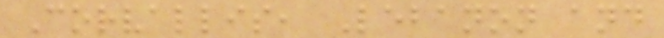Corvallis, Lebanon and
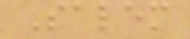Salem
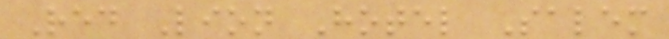Red Lion Hotel Salem
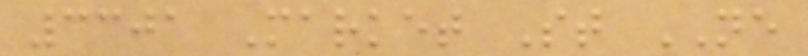3301 Market St NE
